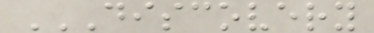DISCOVERY
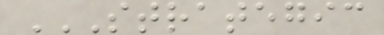STRATEGIC
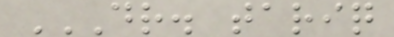DR. TARIQ
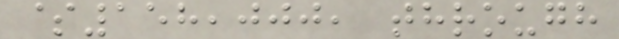$158,000, through
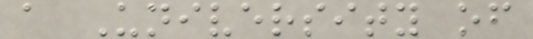a University of
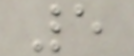5
